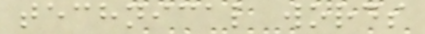technical words
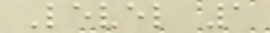Level 1
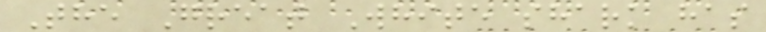The Great White shark has
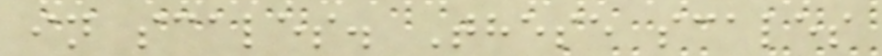in scales. These scales
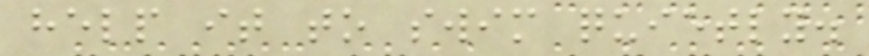help it to swim quietly.
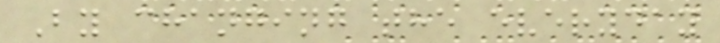By changing the everyday
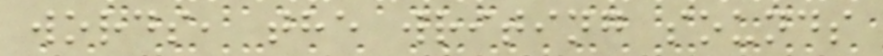words, the writing sounds
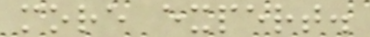more expert.
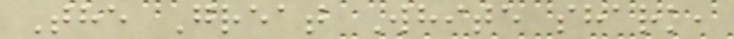The Great White shark,
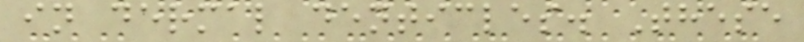in dermal denticles. These
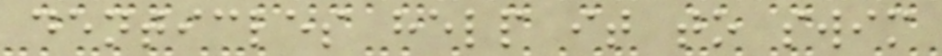denticles help it to swim
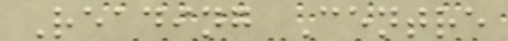Reading Centre
